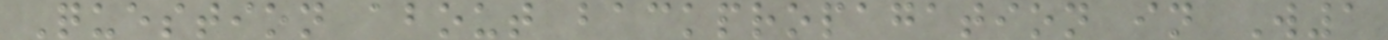Question about backpropagation in W1
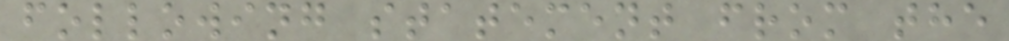following statement from the
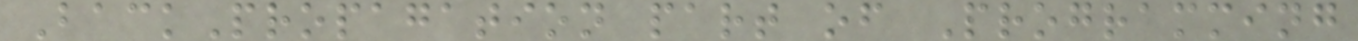BackPropagation part of Programming
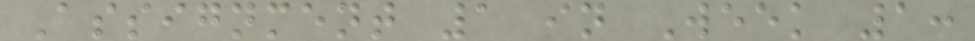Assignment 1 in Week 1:
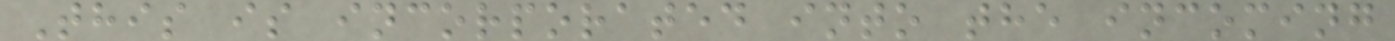This is incorporated into the incoming
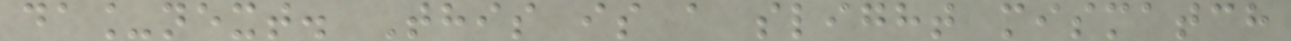da_next. This is a slight mismatch
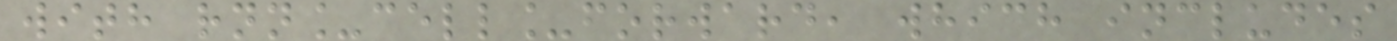with rnn_cell_forward, which includes
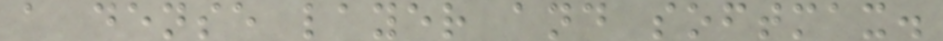a dense layer and softmax.
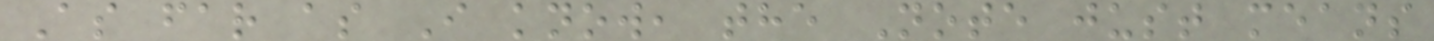As far as I know, the Note just means
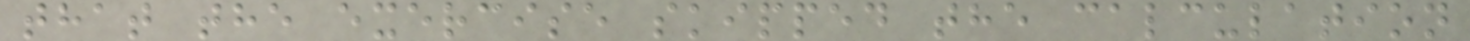that the exercise skipped the calculation
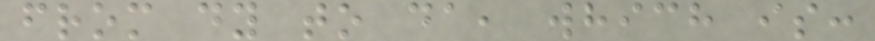from dy to da, which is:
